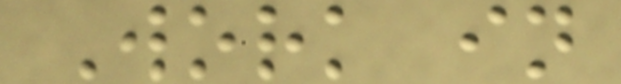Work in
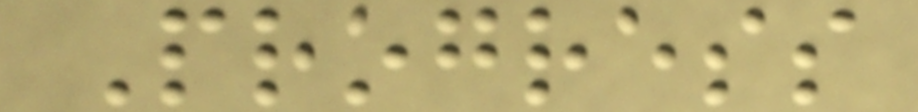Progress
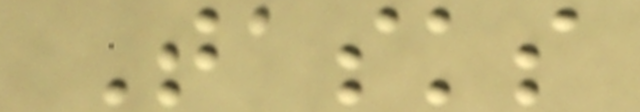Tasks
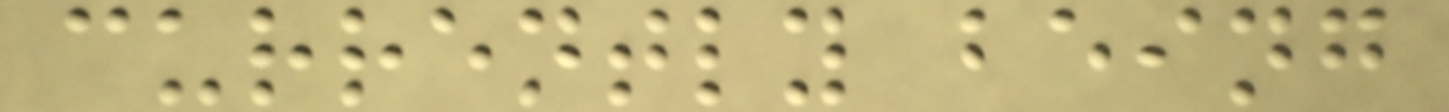currently being
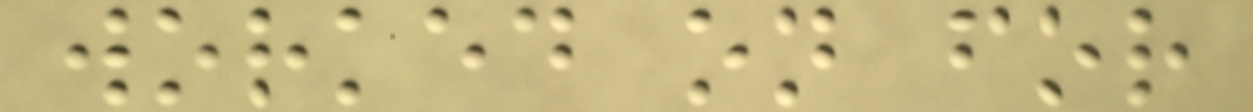worked on for
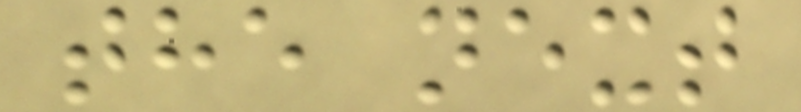the next
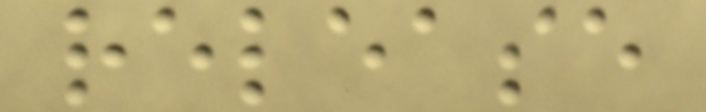release
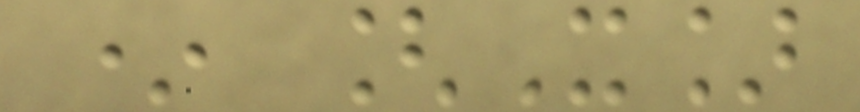* [X]
